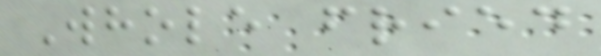Whole fried
